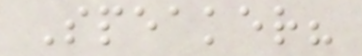Speaker?
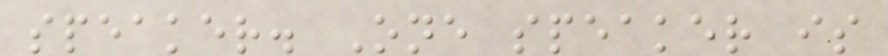speaker. One speaker is
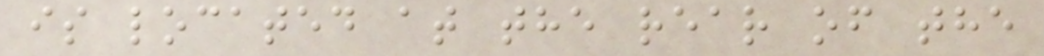is located at the rear of the
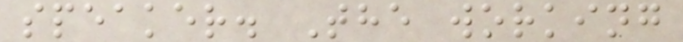speaker. The working
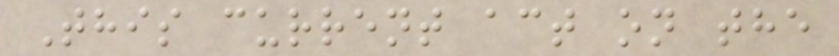This current act on the
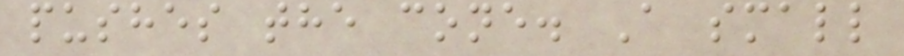pushes the cone. A small
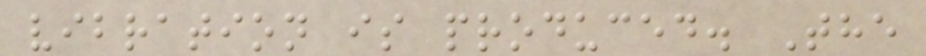vibration is produced. The
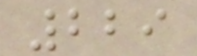229
